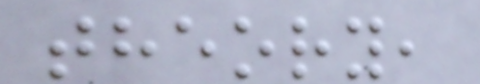theory,
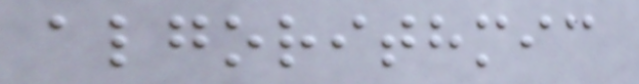algorithmic
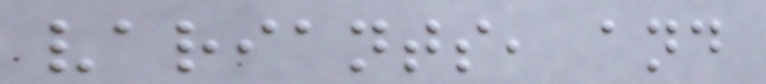variants, and
